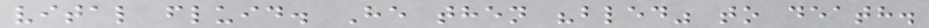vital fluid. He then "bled" to death.
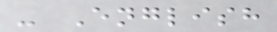- English
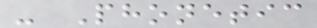- Phonetic
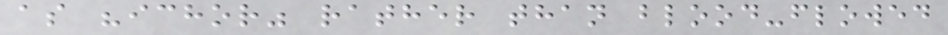as "ichor" rather than blood-flowed
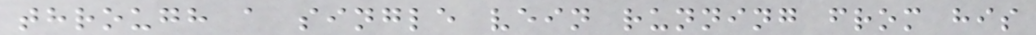through a single vein running from his
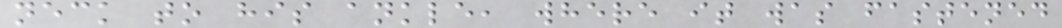neck to his ankle, where it was fastened
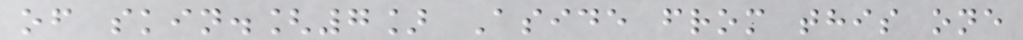of skin.[7] Aside from this one
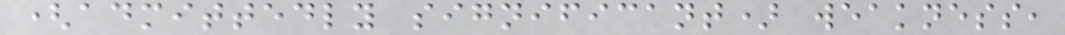(admittedly significant) weakness,
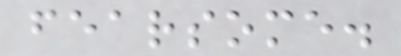fearsome.
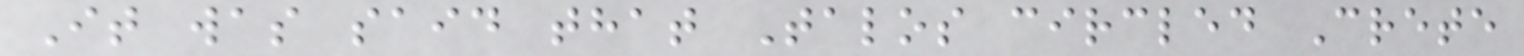It was said that Talos circled Crete
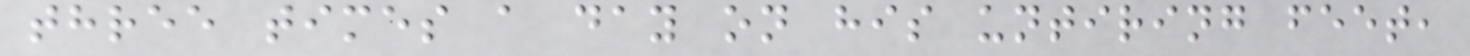three times a day on his untiring feet,
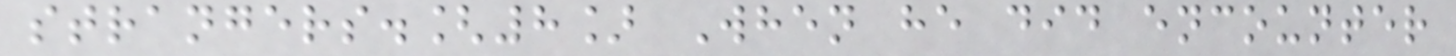strangers.[8] When he did encounter
